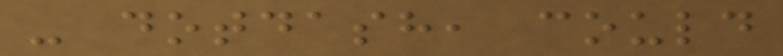- dotdash, could
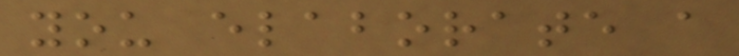you elaborate a
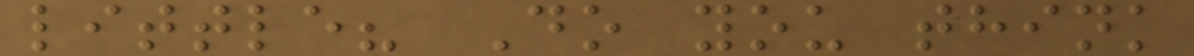little? Do you think
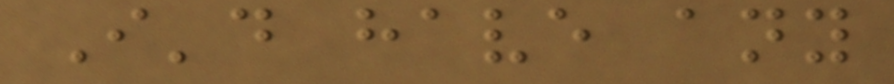I'd have any
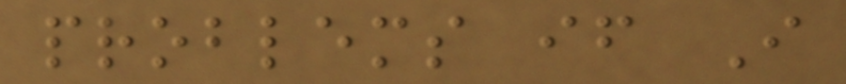problems if I
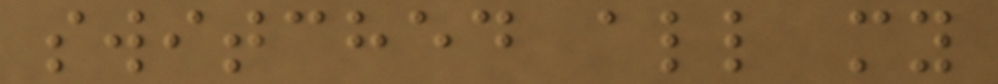switched all my
